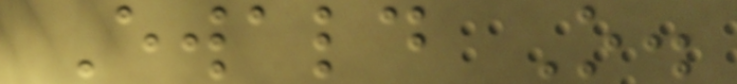Ewald O.
